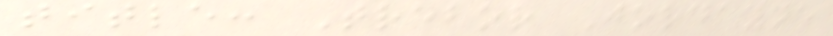title: Trebor Jordayne
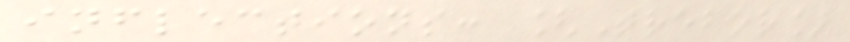inflections: [Trebor]
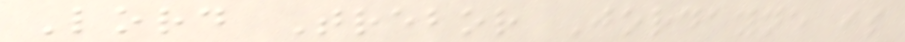Lord Trebor Jordayne is
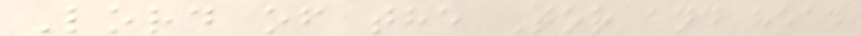Lord of the Tor and head
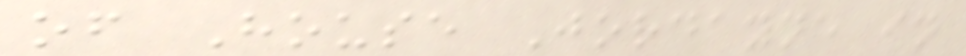of House Jordayne in
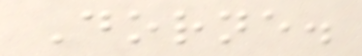Dorne.
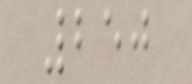250
